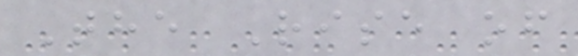The Rise of
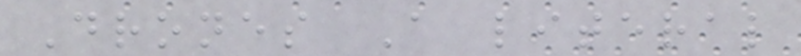Drones A literal
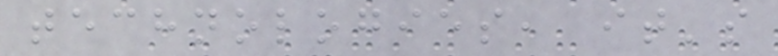technologies, it's
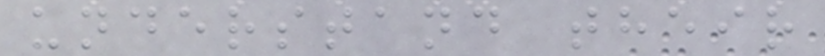understand their
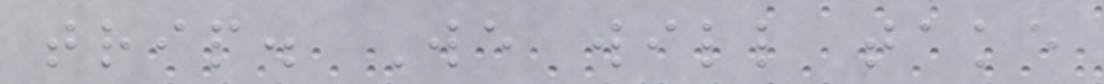trip. We will take
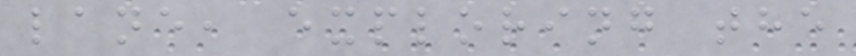lane, exploring the
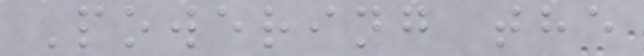Powering the
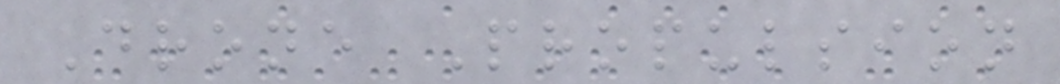Drone Propulsion
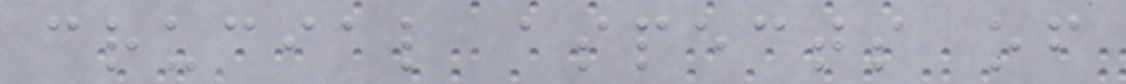crucial aspects of
